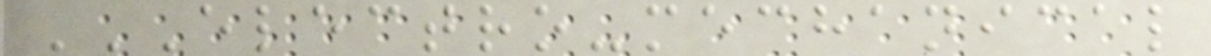ELECTRO-MECHANICAL
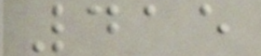415
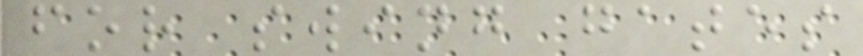for swing gates
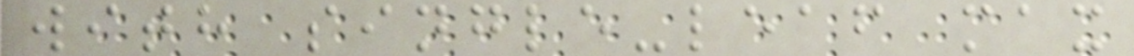with single-leaf max
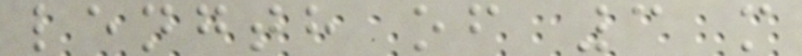length of 3 m
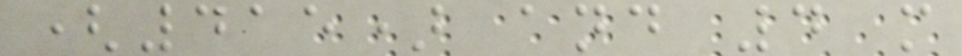(415) and 4 m
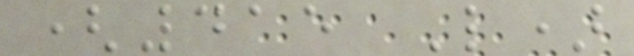(415 L)
